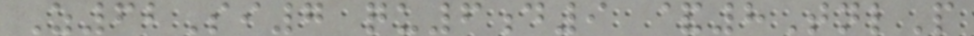Z62Si7 qu6d9 &8TnlP
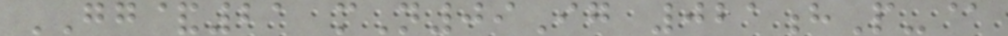GG&21 mN09Ig 021hP-@
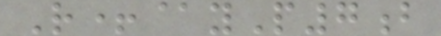R+@yP7b
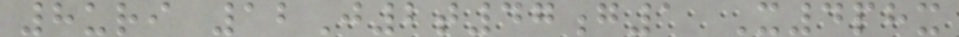8uri 12J2t47g1 X4phx
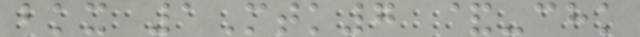bkx 1Mtk7 &-chk
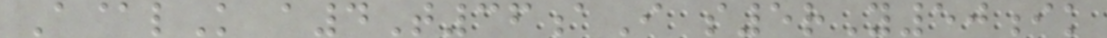A@lK a4T36aI s5rY50ik
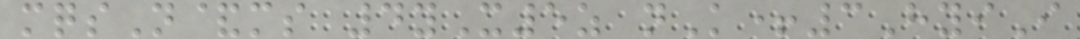mqsN&ms 4yX5z nK+3HyiI
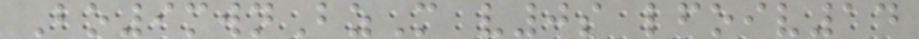Bo9mwnBzM v0s lfoiv14
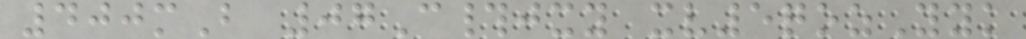400mB 07C#jxy xv5qozYyk
